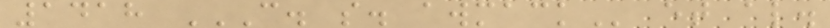1418 C. S. AWMACK et al.
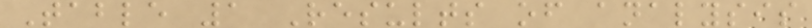Table 1 Results of analysis
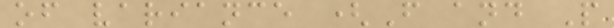of variance (F and P
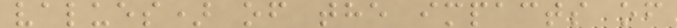values) of the impacts of
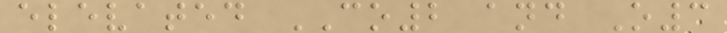elevated CO2 and O3
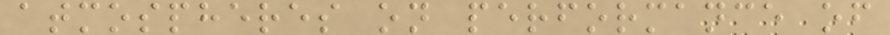atmospheres on performance of
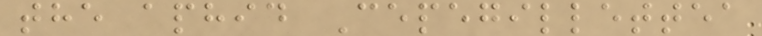the aphid Cepegillettea
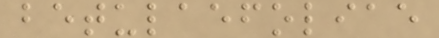betulaefoliae
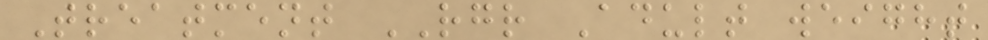Treatment RGR Adult weight
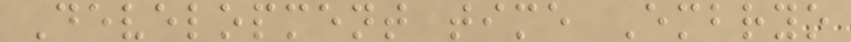Development time Embryo
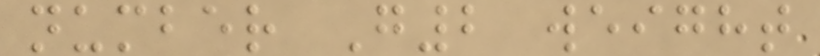number G2 weight
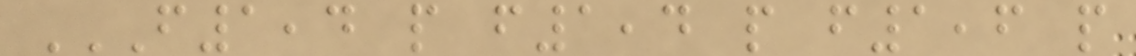F1,4 P F1,4 P F1,6 P
